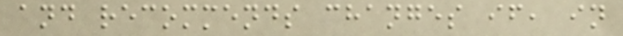and recommends changes if, in
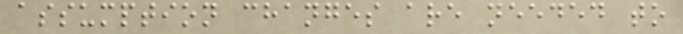assumption changes are needed to
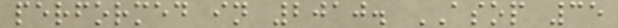performed in 2010. ASOP 35
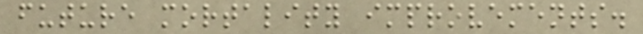future mortality improvements.
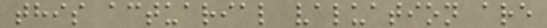this actuarial valuation are
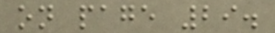on page 29.
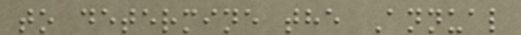to determine the Annual
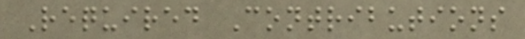Required Contributions
